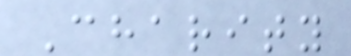Charity
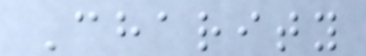Charity
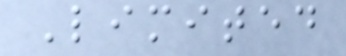Limited
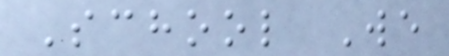School We
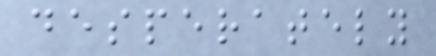desperately
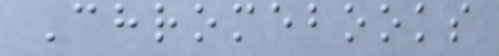Chromebooks
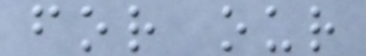for our
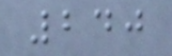240
